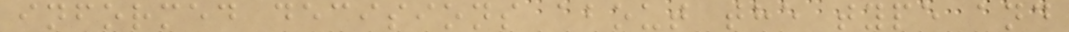informed decisions about the type and
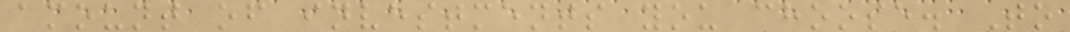amount of investments you choose. To
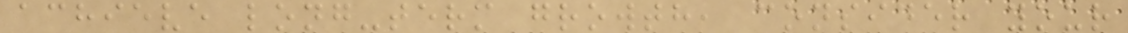achieve long-term growth, consider your
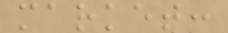market:
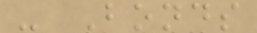- Bonds
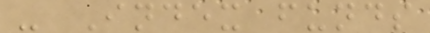- Index funds
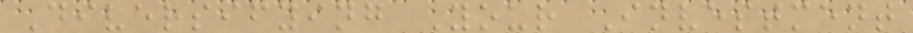Diversifying Your Investment
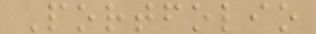Portfolio
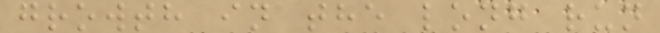growth in the long run
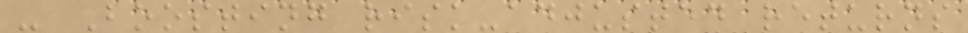- Boosting risk-adjusted returns
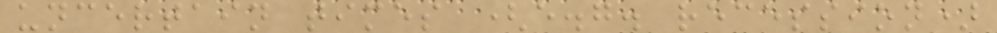uncertain times (e.g. recession)
